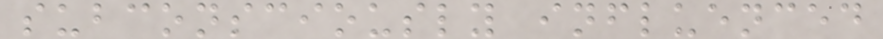subconsciously influenced
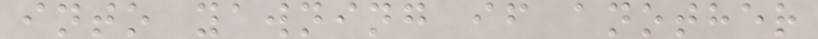into yawning if another
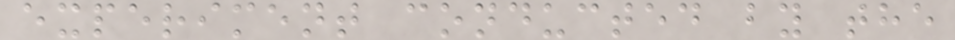experiment conducted by the
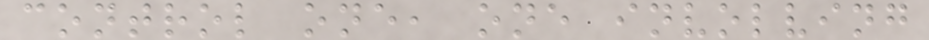control one, one involving
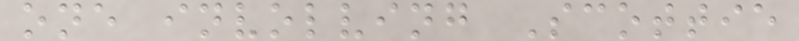one involving Scottie
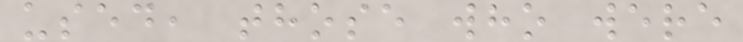used, those who were
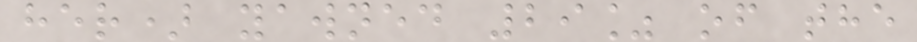her) yawned 29% of the
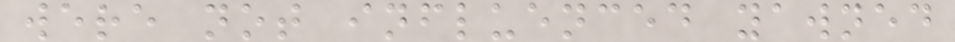were not influenced yawned
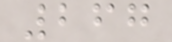267
